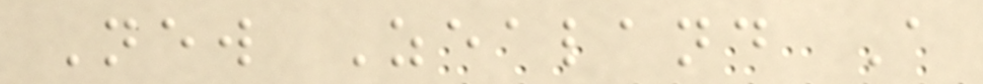New Zealand A
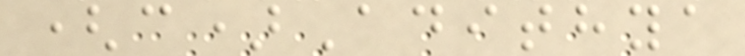(c)Adithya
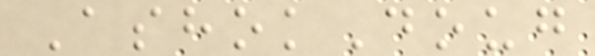AshokDoug
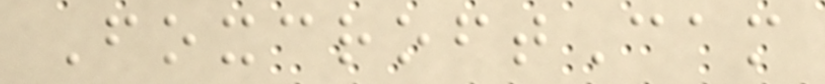FoxcroftCam
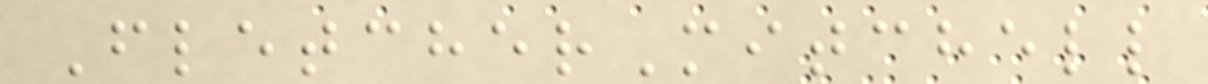FletcherMitchell
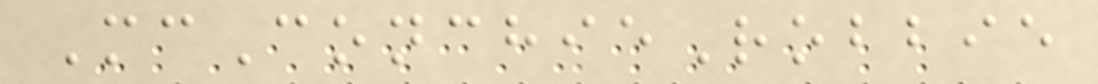McConchieRobbie
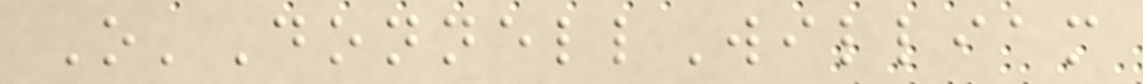O'DonnellWilliam
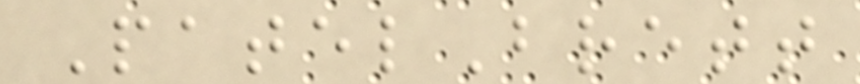PatelBrett
